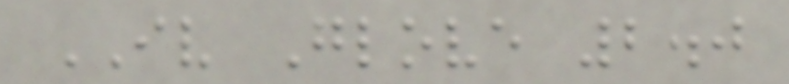IV Glove 2.0
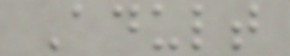Adult
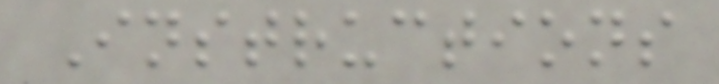Instructions
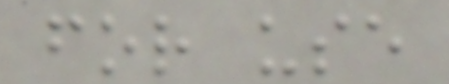for use
